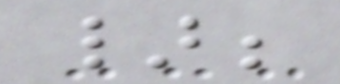};
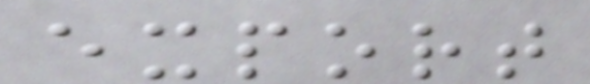export
